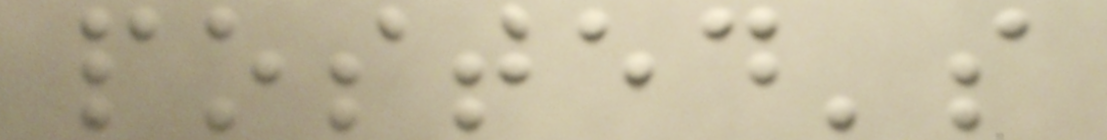posted's
